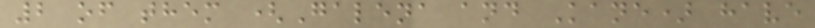2 of them (Galena and Kane) have
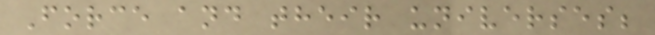Force and their universes;
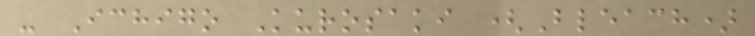- Ichigo Kurosaki (Bleach)
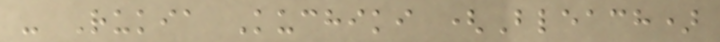- Rukia Kuchiki (Bleach)
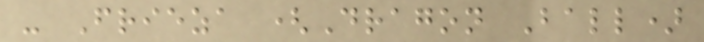- Frieza (Dragon Ball)
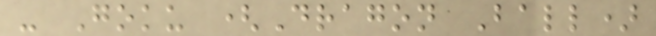- Goku (Dragon Ball)
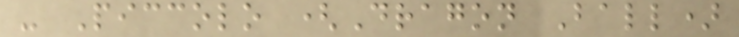- Piccolo (Dragon Ball)
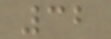32
